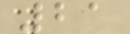21
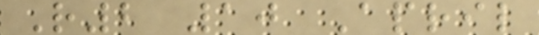R2 10 April
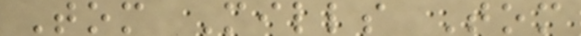Tom Mills Tom
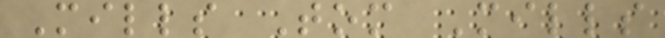Mills Tom Mills
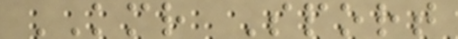KMR Sport
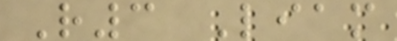R3 Liam
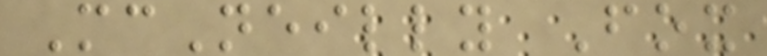McNeilly Fox
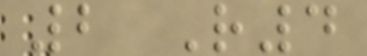2 R4
